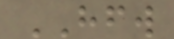HFW
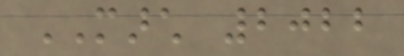MARCH 2022
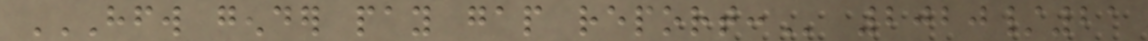HFW GENDER PAY GAP REPORT: 2020/21
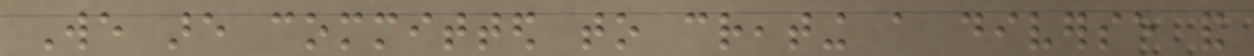We are committed to creating a diverse and
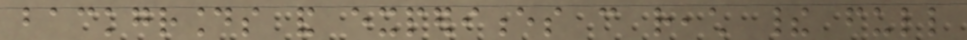backgrounds and experiences can reach their full
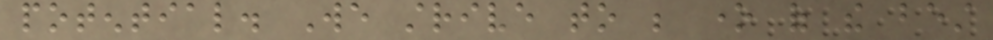potential. We strive to be one of the best
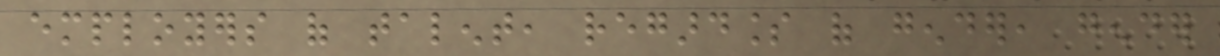employers of talent, regardless of gender, gender
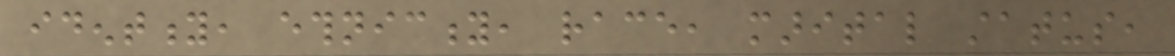identity, ethnicity, race, marital status,
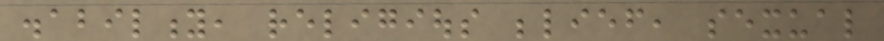disability, religious belief, sexual
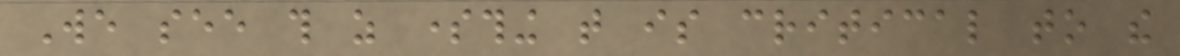We see this as something that is critical to the
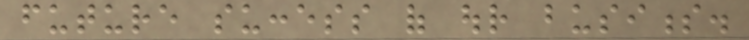future success of our business.
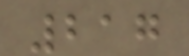217
